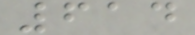614
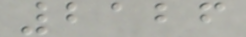2126
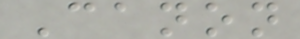Canon
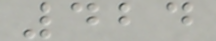424
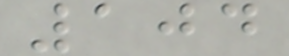104
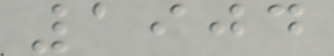1904
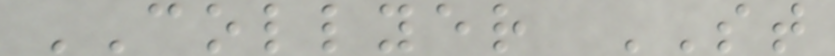COLLYER ST
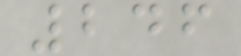246
